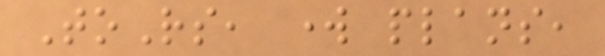ToRs, work plans,
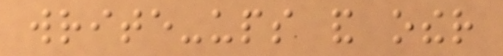write-ups and other
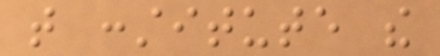that constitute the
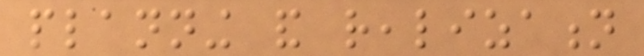planning and realization
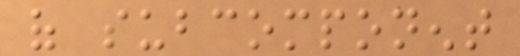of subcomponent
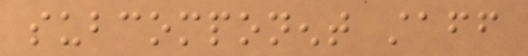subcomponent staff
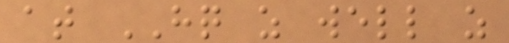at HQ as well as
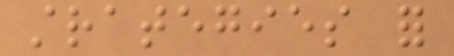strategies for
